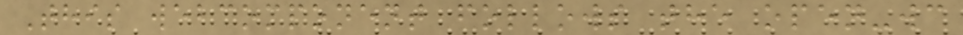This webcomponent follows the open-wc
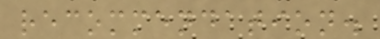recommendation.
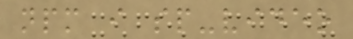npm i sp-video
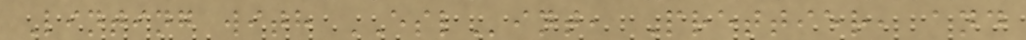Linting with ESLint, Prettier, and
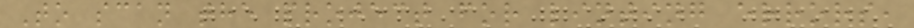To scan the project for linting errors,
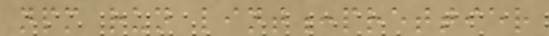npm run lint:prettier
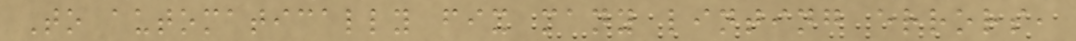To automatically fix many linting errors,
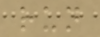run
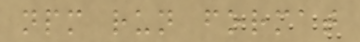npm run format
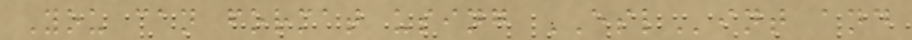You can format using ESLint and
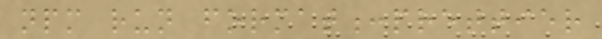npm run format:prettier
